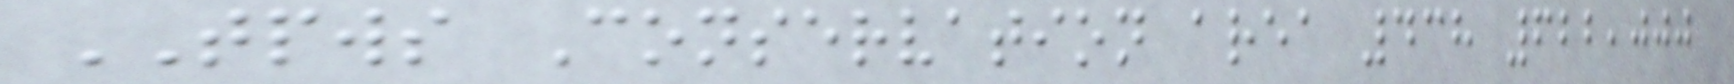TPWS Conservation area 438 622,000
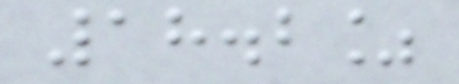18.2%
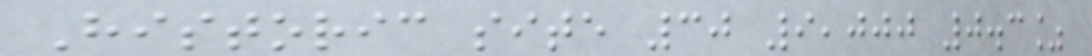Historic site 30 9,000 0.3%
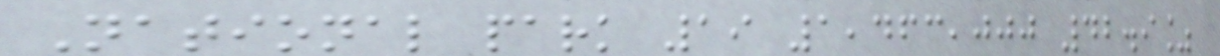National park 19 1,463,000 42.9%
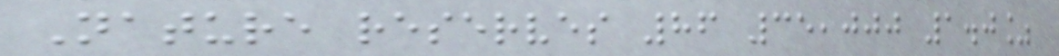Nature reserves 86 35,000 1.0%
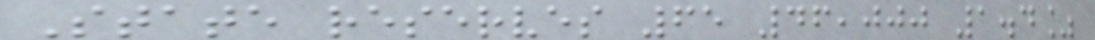State reserves 65 46,000 1.4%
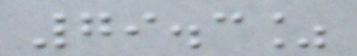79.3%
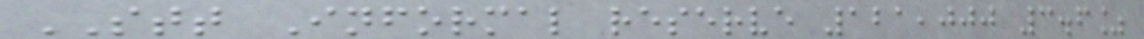STT Informal reserve 121,000 3.6%
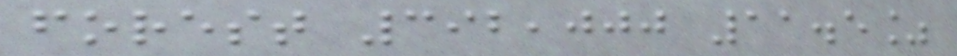forest 392,000 11.5%
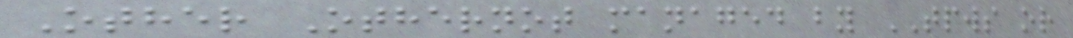Other Othernot managed by TPWS or
